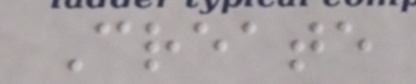Create
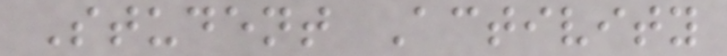Student Activity
